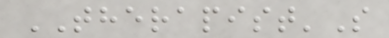THERAPIST'S
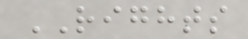RIGHTS
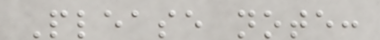Please note:
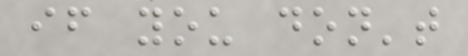if you don't
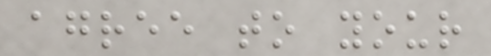agree to your
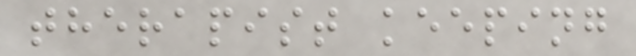therapist keeping
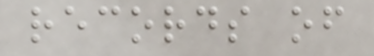records of
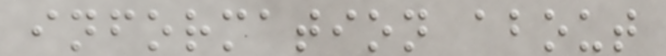information about
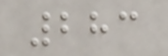283
